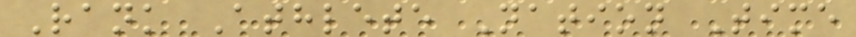Rank Athlete Nation Time
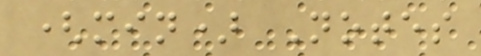(min) Notes
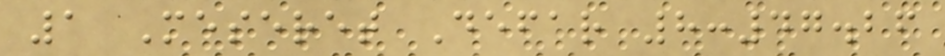1 Meseret Defar 8:47.26
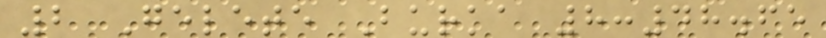2 Gelete Burka 8:48.65
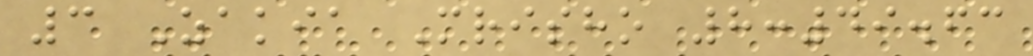3 Zakia Mrisho 8:49.63
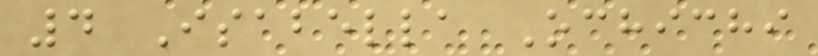4 Isabella Ochichi
